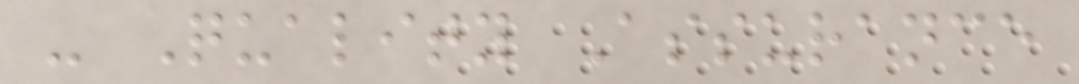- Quality Assurance
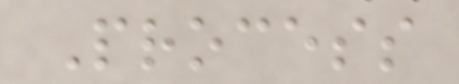Process
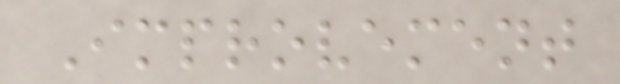Improvement
